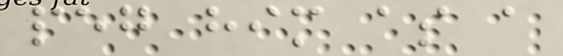peg him as a
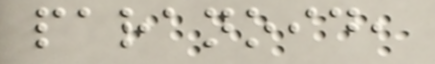paranoid,
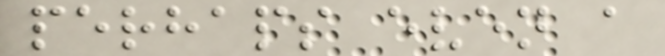perhaps even a
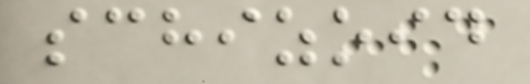schizoid
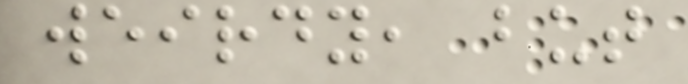weirdy, but
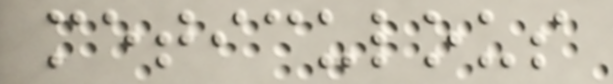meticulous
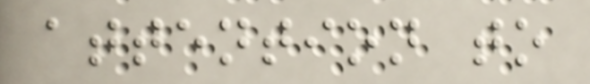attention to
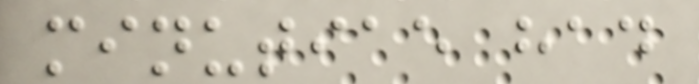minutiae had
